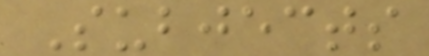Subjects
